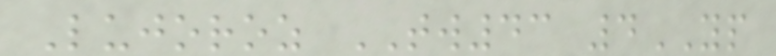Lujoroz TW43 4YP
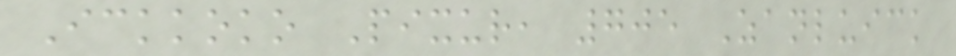Ickkoko Pixur, 705 Zanluick
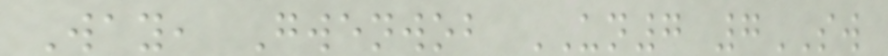Way, Gwenwob UN7 7SW
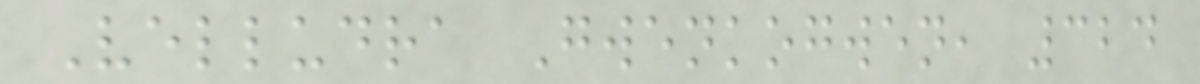Velludra Gwenkogwen, 324
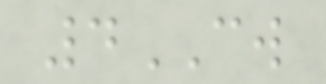4CW
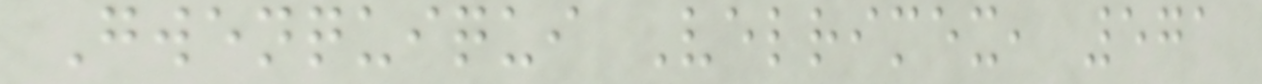Gwenquiqui Velrimex, 571
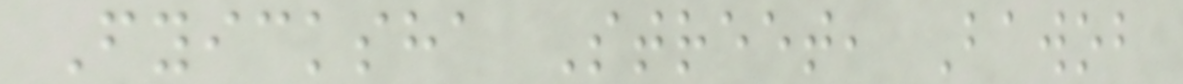Fyicksha Street, Bawob
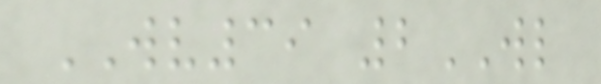WV39 2WL
